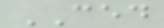CED
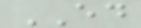ED
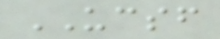UCSF
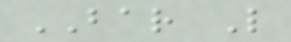BAR L
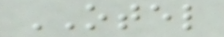OTEL
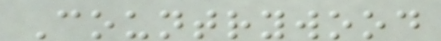Countrywood
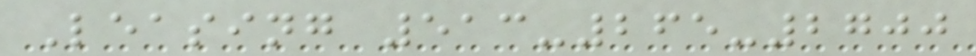Leasing 513-265-2700
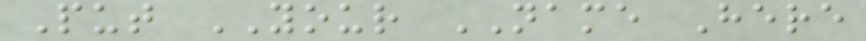Put YOUR NAME Here
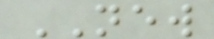NEW
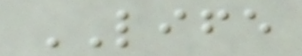LIFE
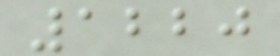1220
